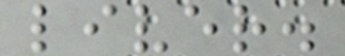liver.
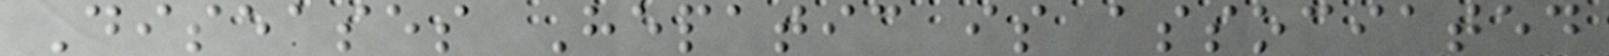Diseases Hepatic is associated
